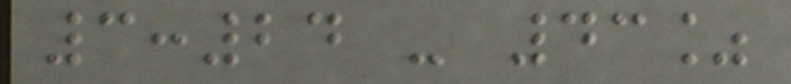3:24 - 43%
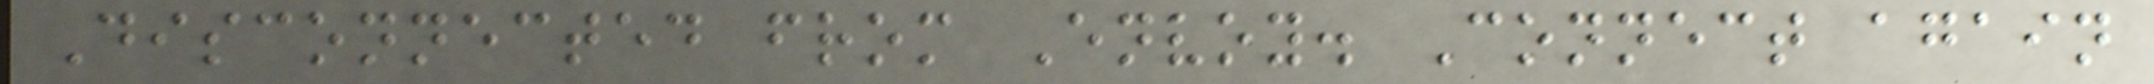Disconnected from Envoy. Connect again
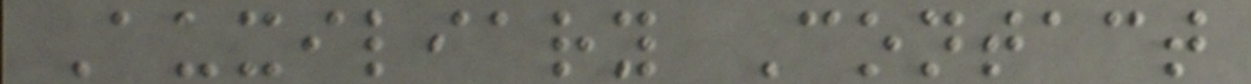Auxiliary Contact
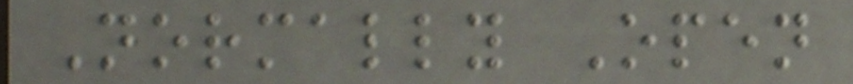Normally Open
